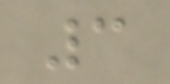3
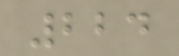224
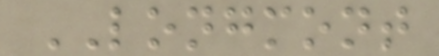LONGMONT
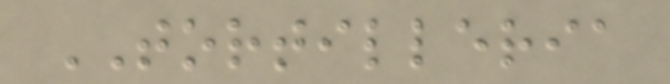TORTILLERIA
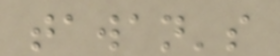tawan's
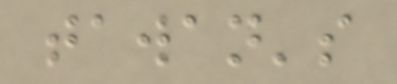tawan's
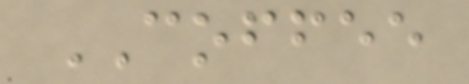COFFEE
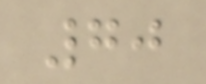70
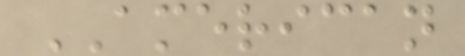AMERICAN
